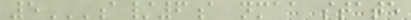5A/6A NMAA STATE
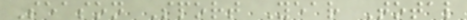Season Sport Year Total
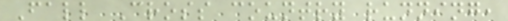Fall Cross country running,
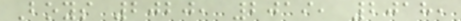Boys 2020, 2019, 2018,
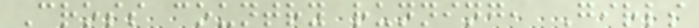Cross country running, Girls
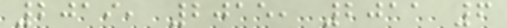2019, 2015, 2011 6
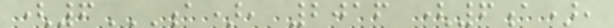(6A), 2016 (6A),
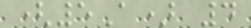(5A) 4
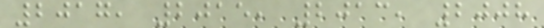2017, 2015, 2013, 2008
